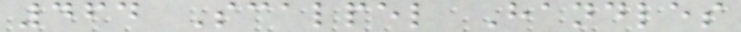464 Scalpel Handles
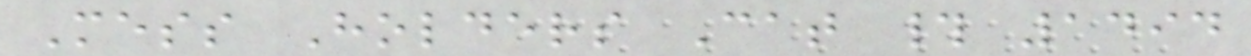Mess Holders Cat # 1494
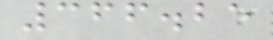366.25
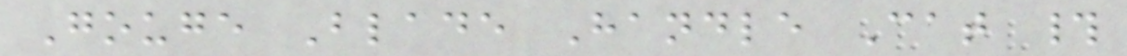Gouge Blade Handle Cat #
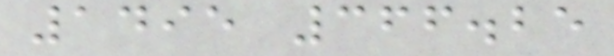1495 366.25
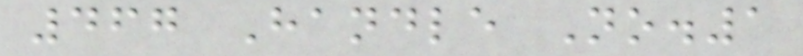467 Handle No.1
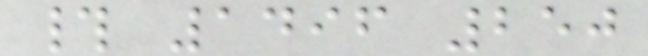# 1496 250
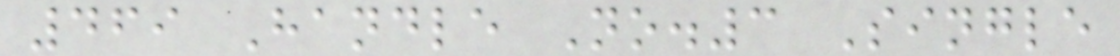469 Handle No.3 Single
